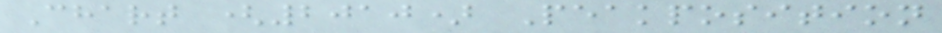Chart (2010) Peakposition
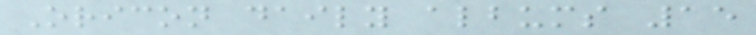Oricon daily albums 15
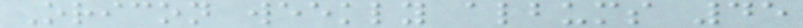Oricon weekly albums 45
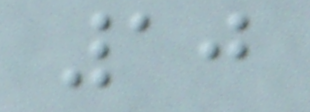10
